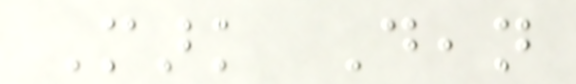Mark Dean
